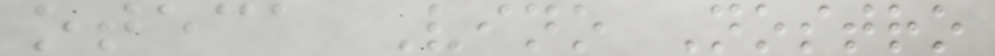oteca Vino Nostro
